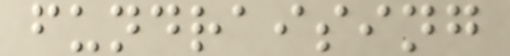fundraising
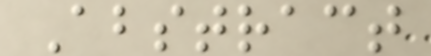Abstract
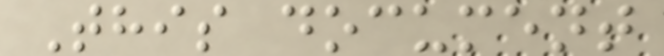This document
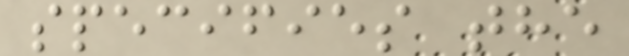specifies the
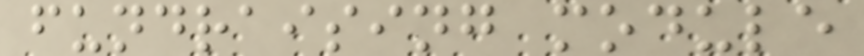fundraising module
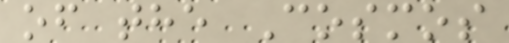of the Cosmos
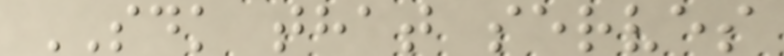SDK that serves
